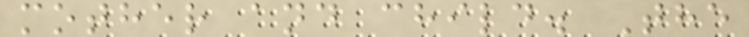mother and child. The
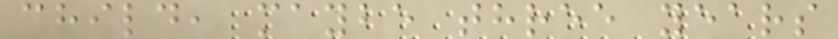child, maybe three years
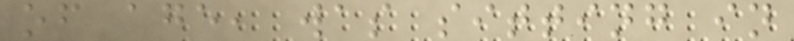of age, was sitting in
